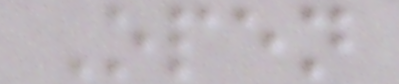Open
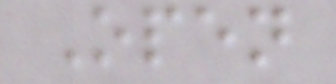Open
